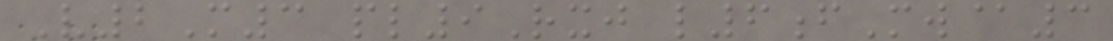V2M3 pl9Rxj l6fMw@3
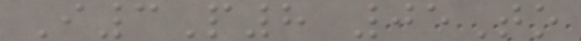I3P8 05To
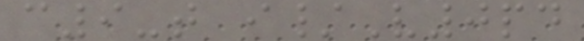c9-t i/V0pd
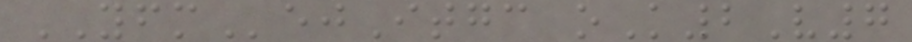YFMejItgc oK2V7
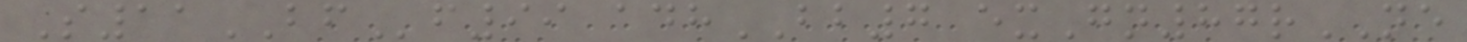S11BFf99 adhBB7 exGn87rNE
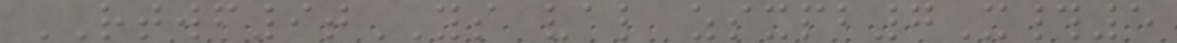RTWF9tYS val zsxpb7X#5
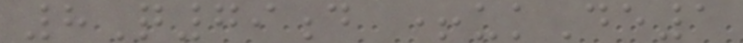8Q79d +ukDe1
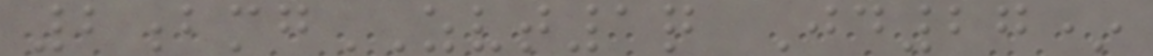2bmgZVT1q Jd27*
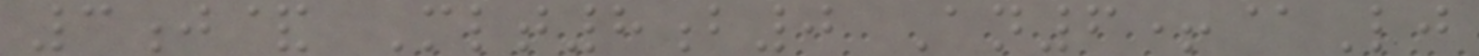3j& Mlt8b0 An6+@Lj
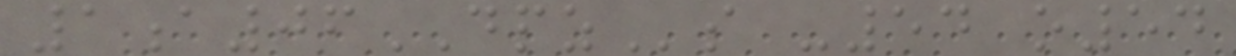1a06DPZs -54 o54
